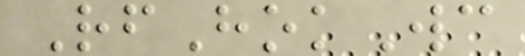RfHokWc
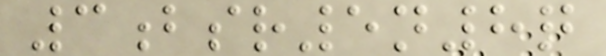3bsr5n8q
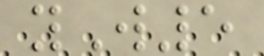yW5
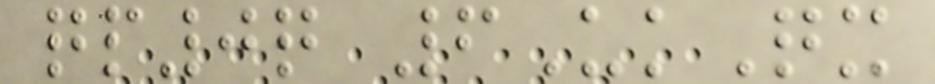qp0q 6UkQx
